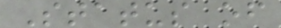Status of
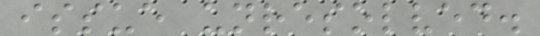issue unresolved.
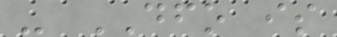- DFO is
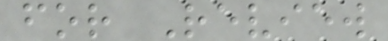for Review
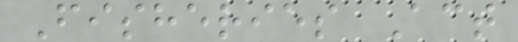Fisheries Act
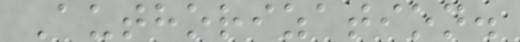Authorization.
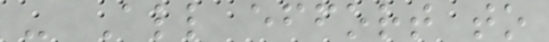- All effort to
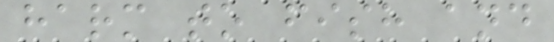harm to fish and
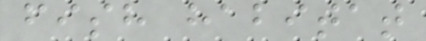fish habitat
